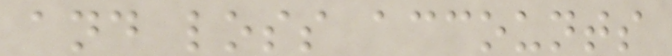and loss accounts
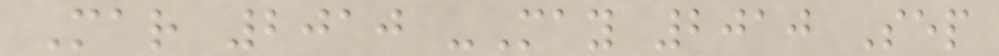Mar 2010 -May 2010 Sep
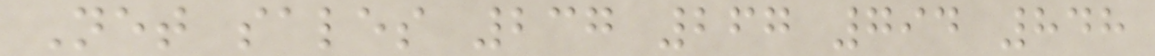Net sales 237 267 794 848
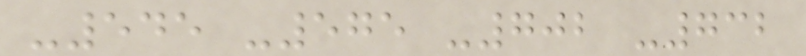-545 -575 -702 -732
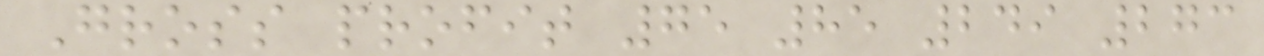Gross profit 75 85 249 273
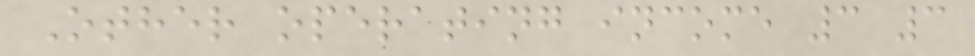Other operating income 3 3
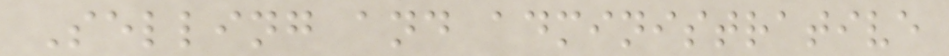Selling and administrative
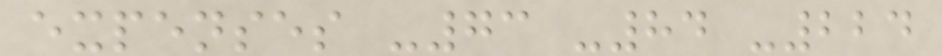expenses -73 -84 -224
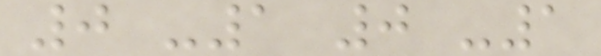0 -1 0 -1
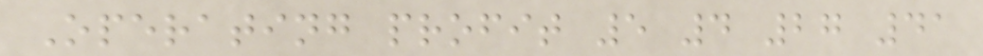Operating profit 5 4 27 41
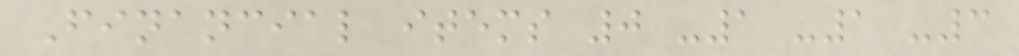Financial items 0 -1 -1 -3
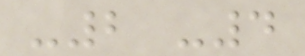-2 -4
